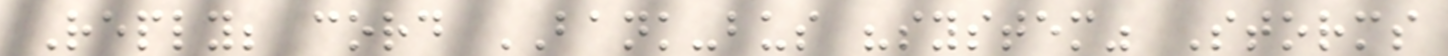Reply; cord BANK-bus "system" Storms
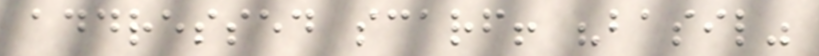addressed scarf! "basil"
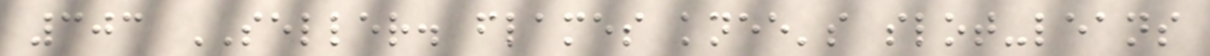303 SELLER. flames knee's slot-leans
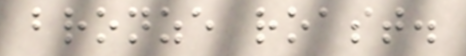bronze roast.
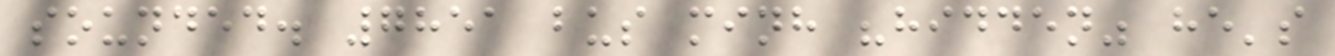sounded. 7851 bus minh "hidden" he's
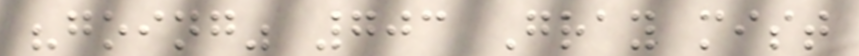"going" 703 Gray mist
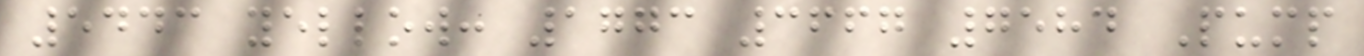5443 yellow: 1773 3667 7584 Pump
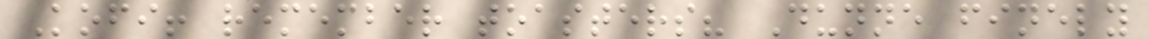Kofi! remember toasters? Dunne finely
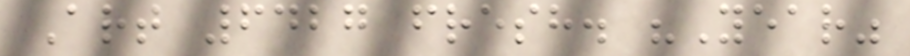Art 6427 fresh. "Year"
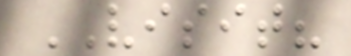VISIT?
